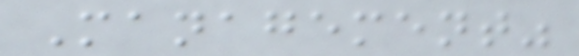Management"
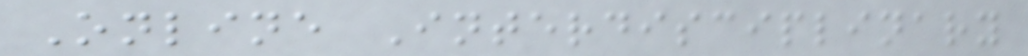Online Interdisciplinary
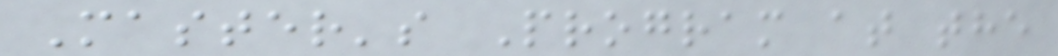Master's Program at the
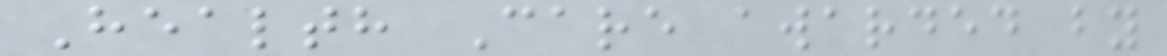Health Care awarded by
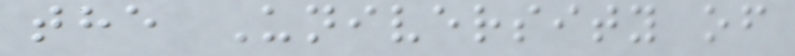the University of
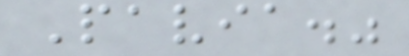Pavia."
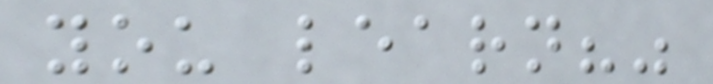you learn?"
